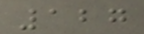127
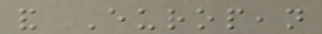and European
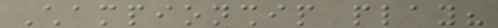Championship play?
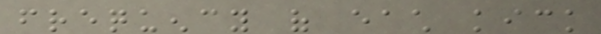frequency of each kick
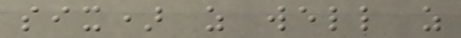six) as well as
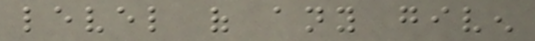level of any given
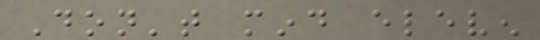Don't mind eleven
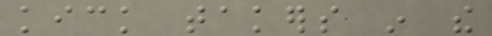kick takers in the
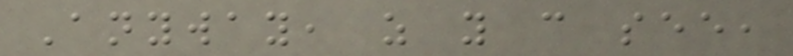Anyway, as you can see,
